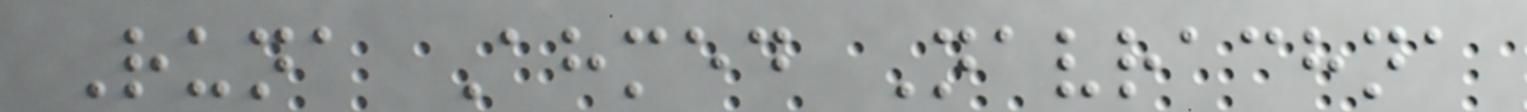Runa Ahmed Navrachna
